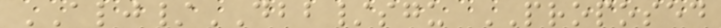ALJ/DBB/sgu PROPOSED
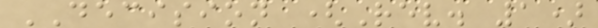DECISION (Rev. 1)
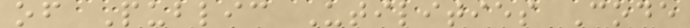of Public Utilities Code
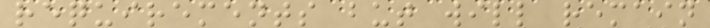requirements but will remain
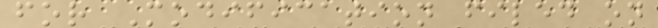for Modification filed on
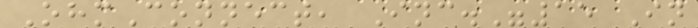OhmConnect, Inc."15 In
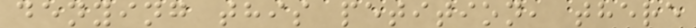denying this petition, there
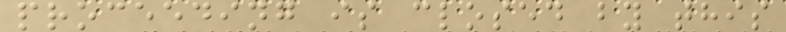proceeding is closed by this
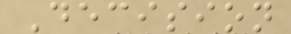Decision
